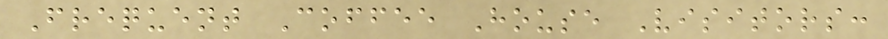Frequent Coffee House Visitors:
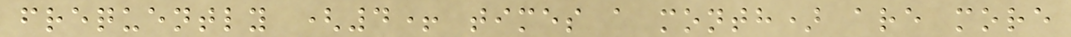frequently (4+ times a month) are more
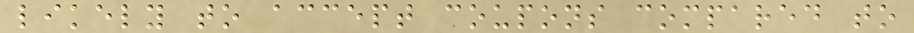likely to accept coupons compared to
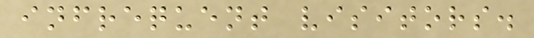infrequent visitors.
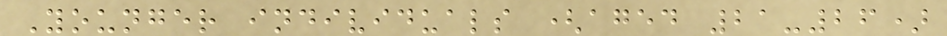Younger individuals (aged 21-26)
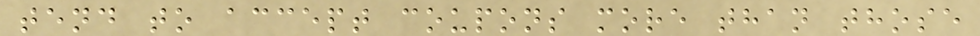tend to accept coupons more than those
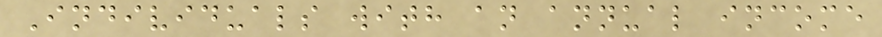Individuals with an annual income
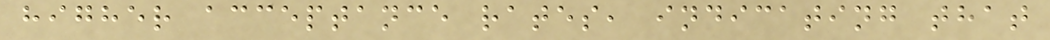higher acceptance rates, indicating that
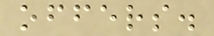offers.
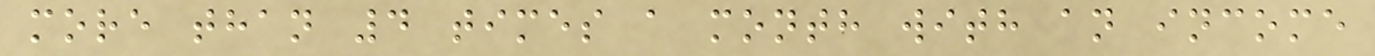more than 4 times a month with an income
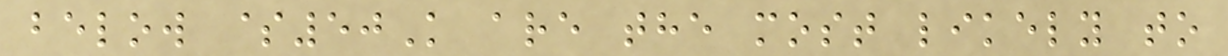below $50K are the most likely to
